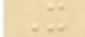It
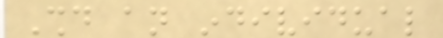Should an individual
